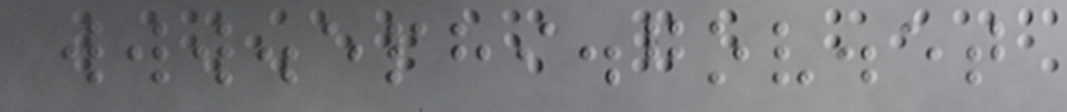www.ephi.gov.et
